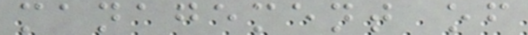management of
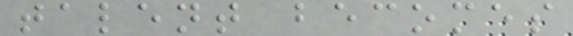talent becomes
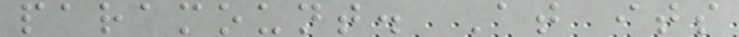paramount. At its
